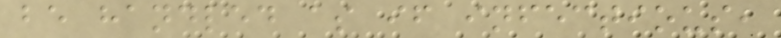be handled as if infectious,
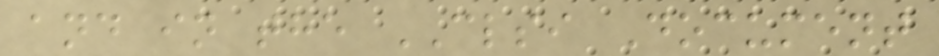and in the CLSI Document
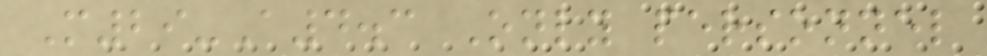M29-A4.3 Only personnel
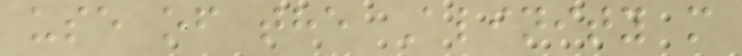use of the Alinity m
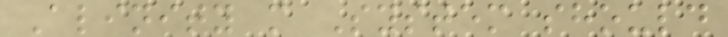Alinity m System should
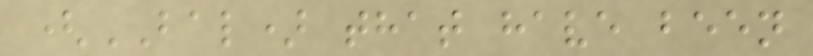(BAL) that have been
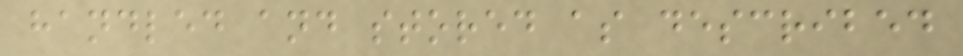handled and stored as described
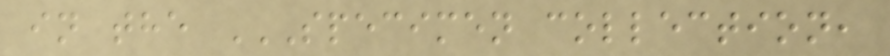in the SPECIMEN COLLECTION,
